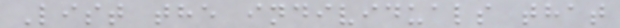List the individuals that
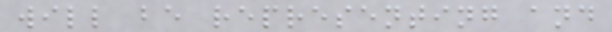will be representing and
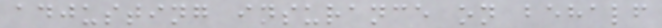adjusting insurance on behalf
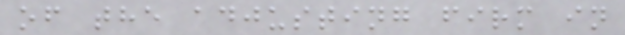of the adjusting firm in
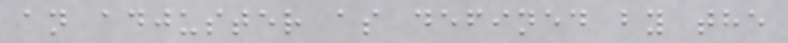an adjuster as defined by the
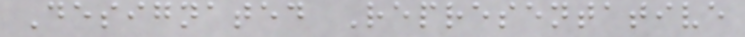Designated Representative
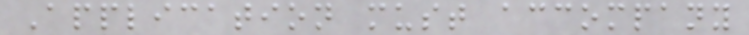Application must accompany
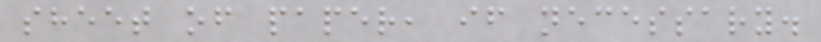sheet of paper, if necessary.
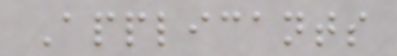Applicants
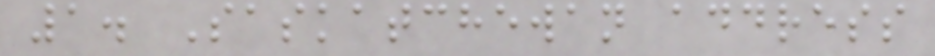1. Saskatchewan address
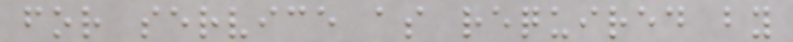for service as required by
